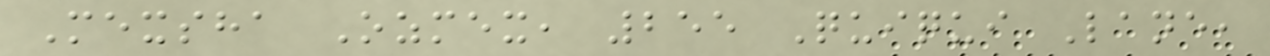Mexsha Ozmex, 255 Quiqui Lane,
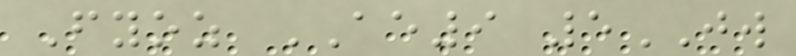Fyoz AE9 5JW
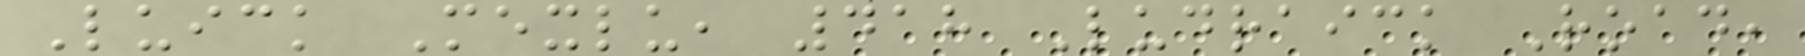Luick Mexlu, 418 Ludraick Road,
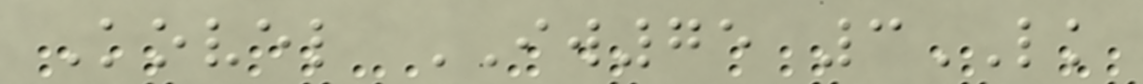Kovel IW75 3LK
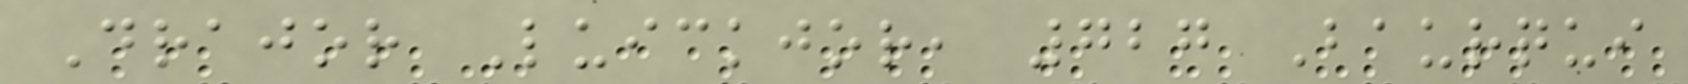Drajor Luickjor, 727 Baurqui
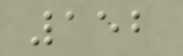152
